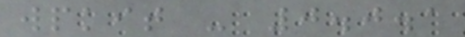wpkit - 0.0.1
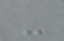-
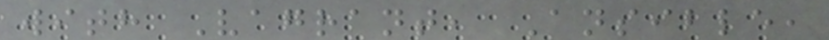with Vagrant, Ansible,
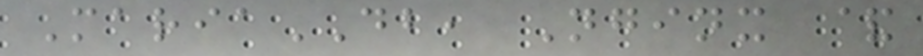MariaDB, Nginx &
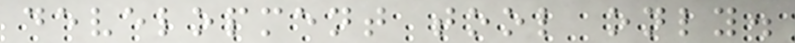development tool only.
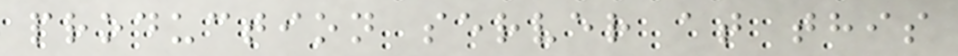production server at this
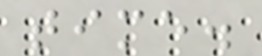time.
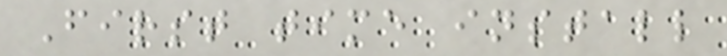First time install
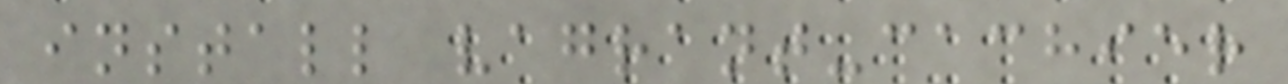install vagrant-cachier
